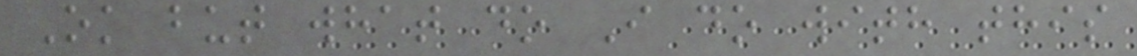Ok but what do I do with this
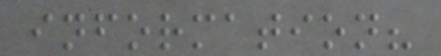information?
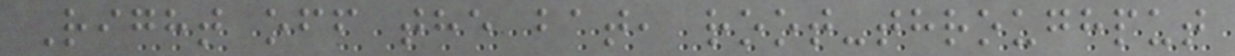Right off the bat, root-throughput
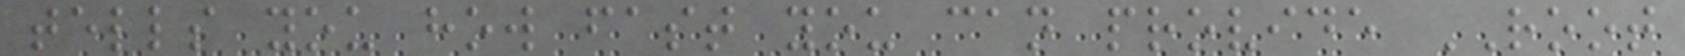tells you how fast you can provide ROOT
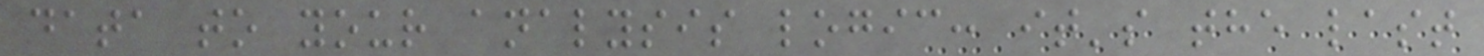data to your analysis logic: it's the last
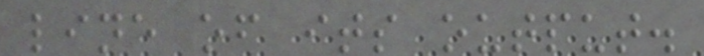line of its output.
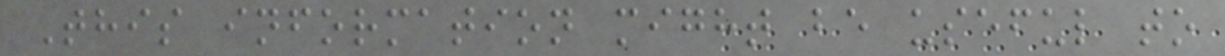This information might be useful to
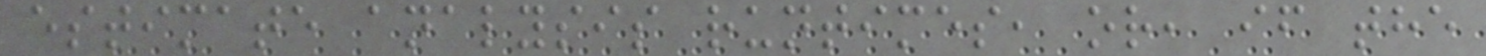estimate analysis runtimes, or, if the
